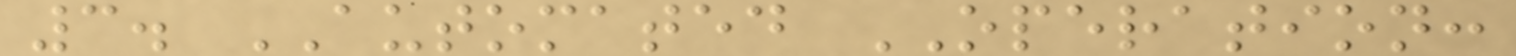3. AUTOMATED OPERATION:
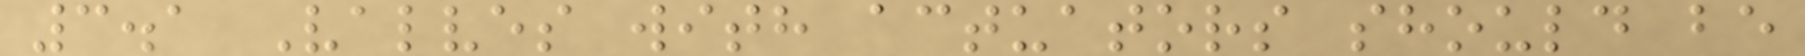3.1 Valves with actuators should be
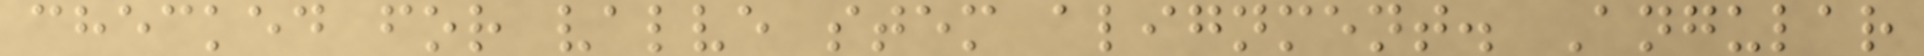checked for valve stem alignment. Angular
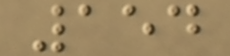154
